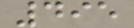495
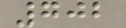702
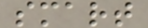smart
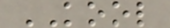KOOL
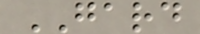GARD
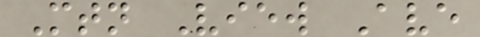Mtn View Ave
